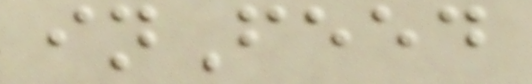inFeed
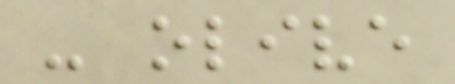- olive
